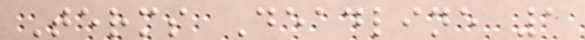Terms Deadline 1
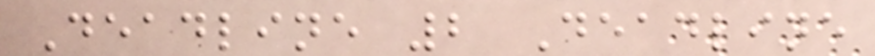Deadline 2 Deadline
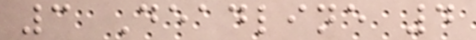3 Deadline 4
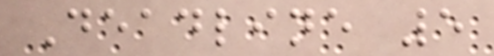Deadline 5
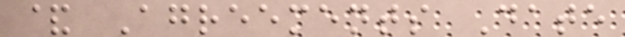& Agreements Date
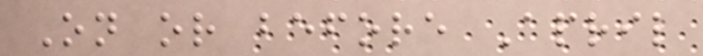On or before April
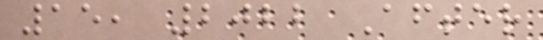15, 2022 After
